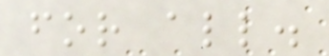for all.
